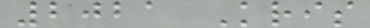2021 Kris
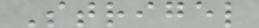Strigel
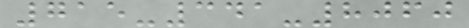715-341-8060
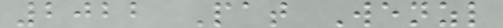2022 Pat Wenzl
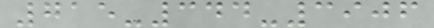715-344-3906
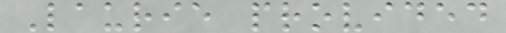Laurie provided
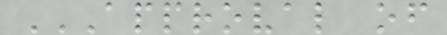APPROVAL OF
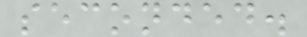seconded.
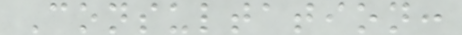Consultation:
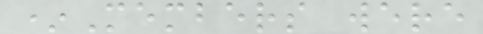*Members were
